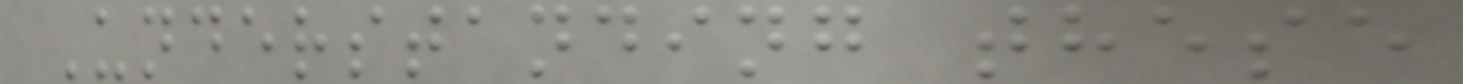Understanding these
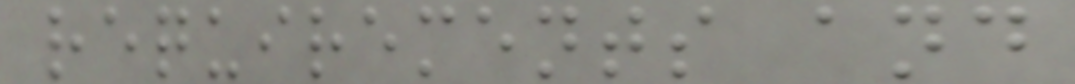requirements and
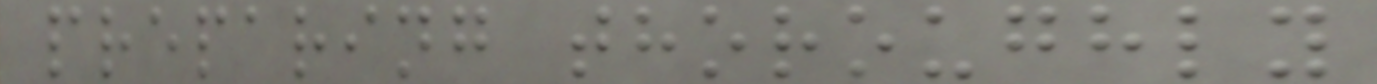preparing thoroughly
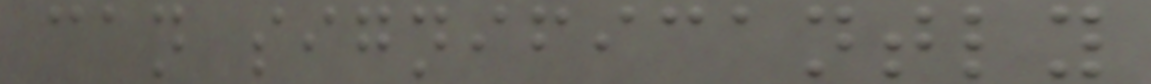can significantly
